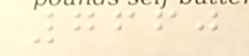7660
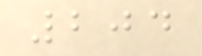204
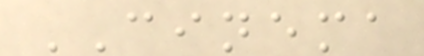CINEMA
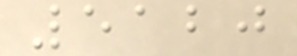5120
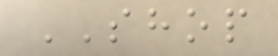SHOP
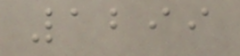1299
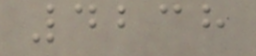4238
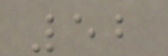52
